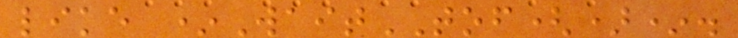like *WaitTOF()*.
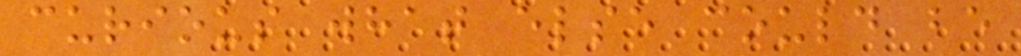curious what else could be
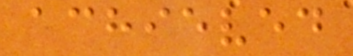achieved
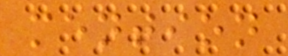mention
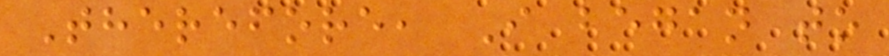Therefore, I began to
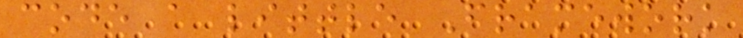code a little Framework
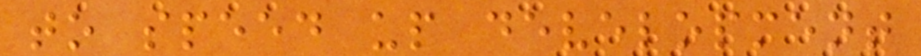to speed up development
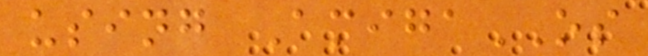using AmigaOS
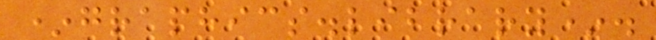*graphics.library*.
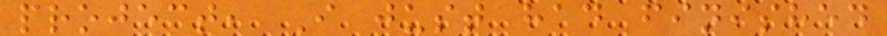project, I just had finished
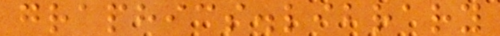graphics.library
